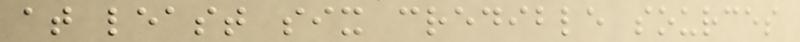at least six credible sources
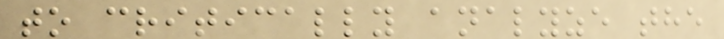to critically analyze the
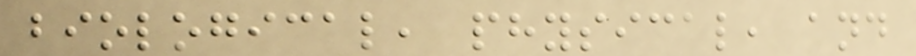biological, physical, and
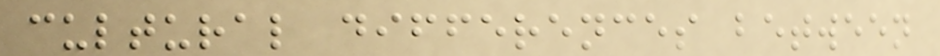cultural differences between
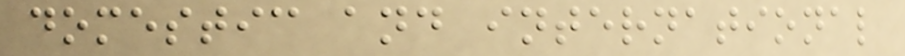domestic and international
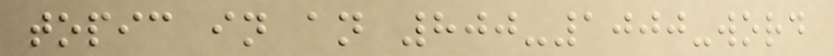topic in an 800-1000-word
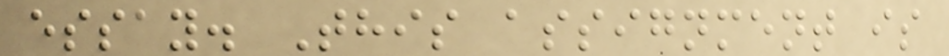essay. This assignment is
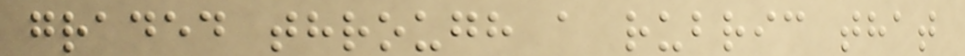graded through a rubric that
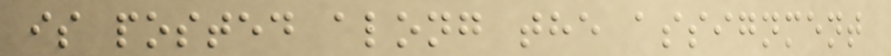is posted along the assignment
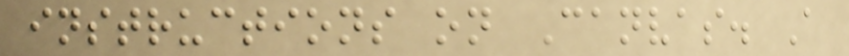instructions on Canvas. A
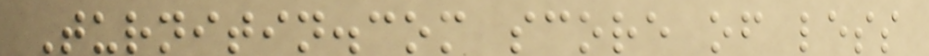Turnitin.com score of less
